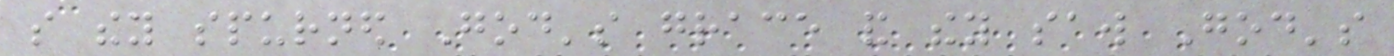so they spurned God's grace and they saw God's
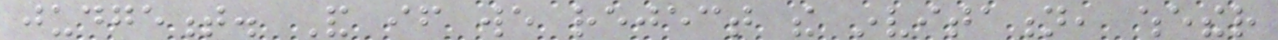judgement. And if we reject the invitation, whether
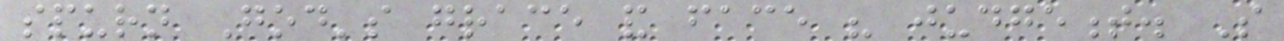spurn God's grace and face his judgement. So
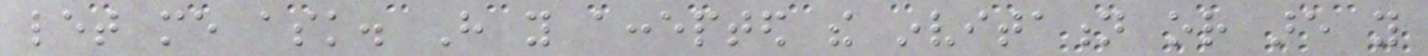let me ask. Have you accepted the invitation or are you
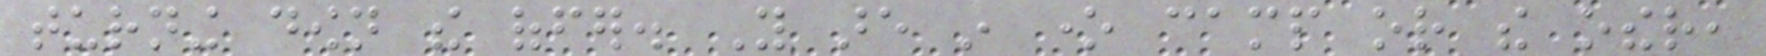turning down the offer. You are in one camp or the other,
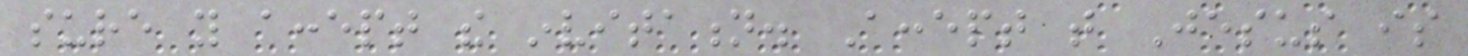sure you accept the invitation. Accept that Jesus is
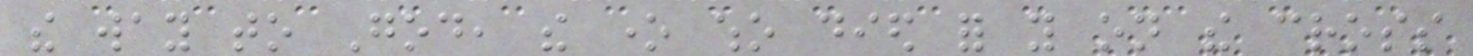the way to God, the one who died for you on the cross
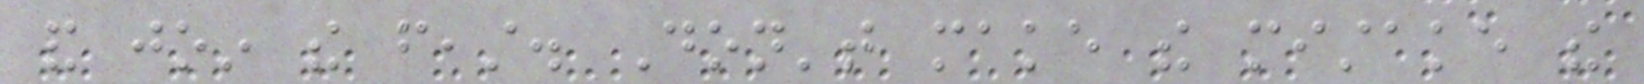and join the feast. Don't make the mistake the
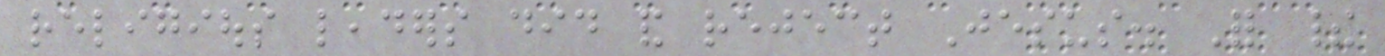religious leaders did and reject Jesus. For their
